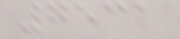7531
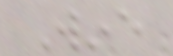Wine
